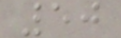50
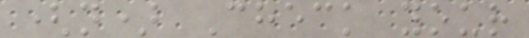(n) Check your
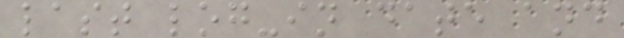last log-in date and
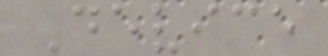Device
